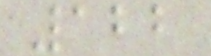122
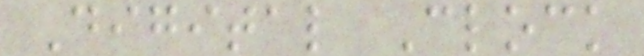Digital Clock
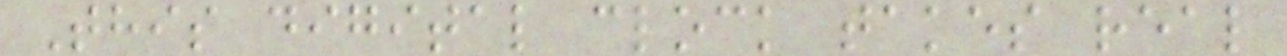This digital clock takes real
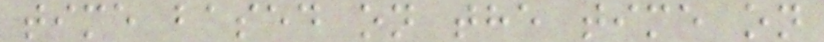time based on the time on
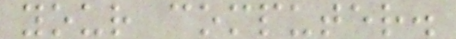your computer.
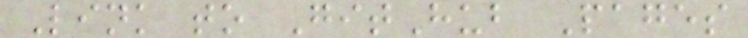Link to GitHub Pages
